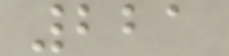221
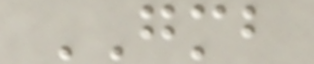GMB
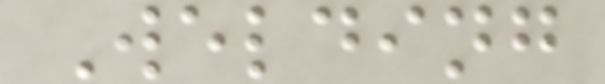Welding
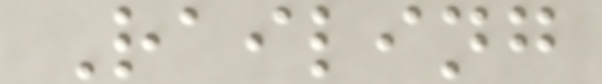Railing
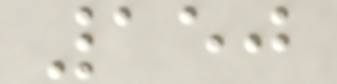150
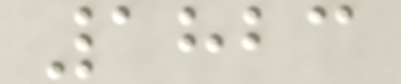1823
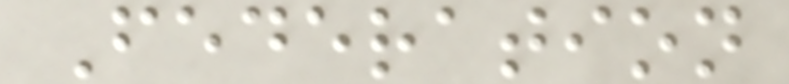Federation
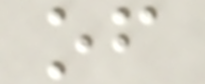of
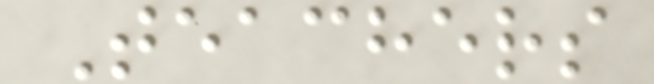Teachers
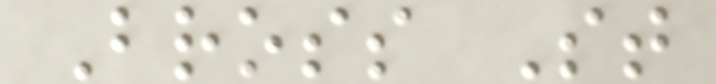Bross St
